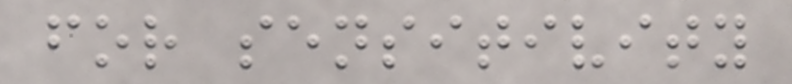for sensitivity
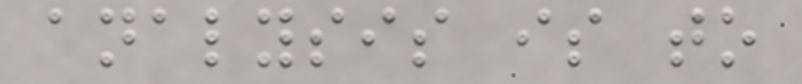analysis is to
